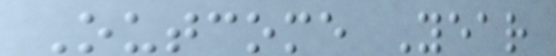Outcome Year
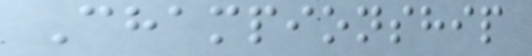Championship
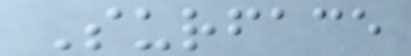Surface
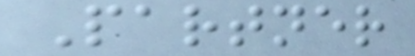Partner
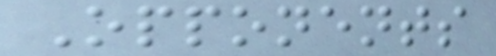Opponents
